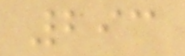293
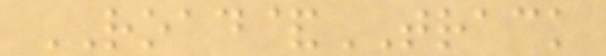ROAD&TRACK
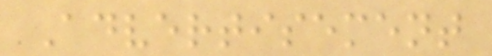Advertisement
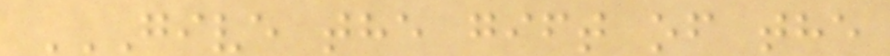GIVE THE GIFT OF THE
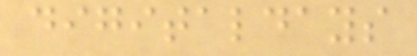digitaldays
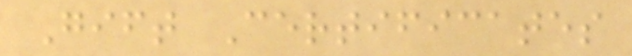Gift Certificates
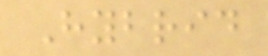Hybrid
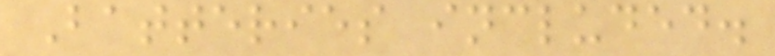Batteries included.
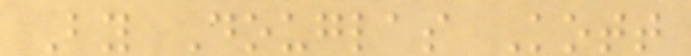By Douglas Kott
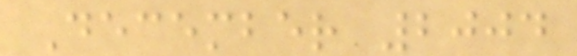December 2004
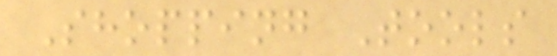Shopping Tools
